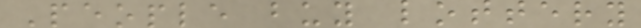People buy lottery
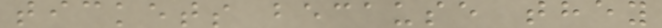tickets because they
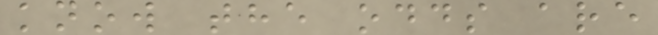know the odds are
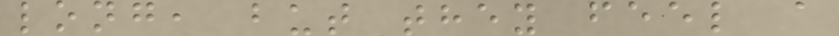long, but they feel a
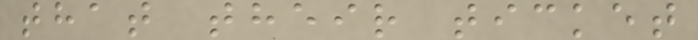that their ticket
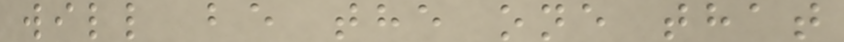will be the one that
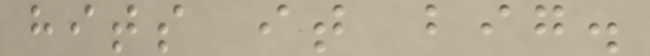hits it big.
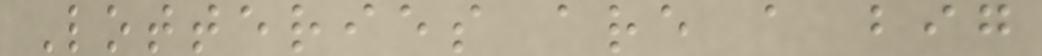Lotteries are a big
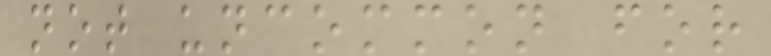not uncommon for
